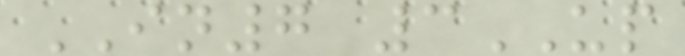IN7 3UP
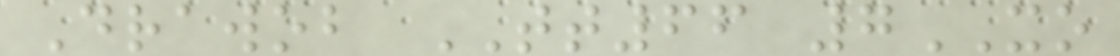Drawob TT66 7XO
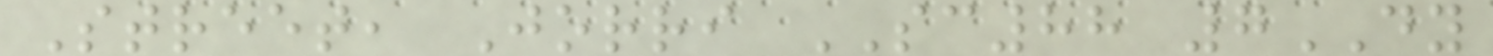Street, Jorri SC88 7DY
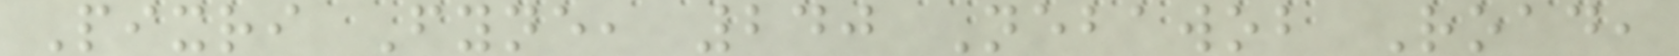Pixri Fyne, 240 Nebawob Road,
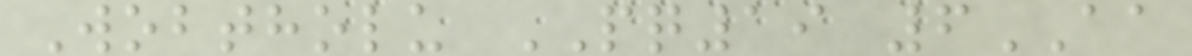Wobtholu PQ19 6AA
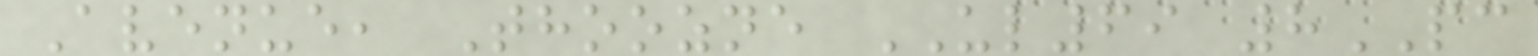Avenue, Thoozne UL69 8PC
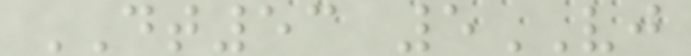DT53 5VJ
